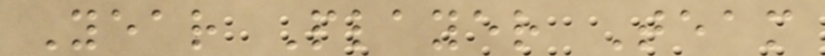Year Player Team
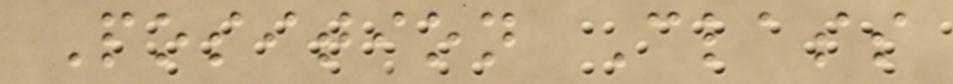Position Class
